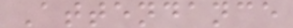Attendance
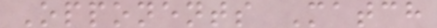Opponents Match
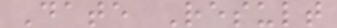Date Result
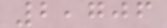2,706
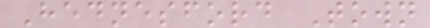Hednesford Town
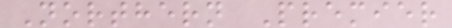Northern Premier
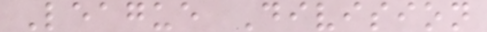League Division
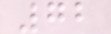72
